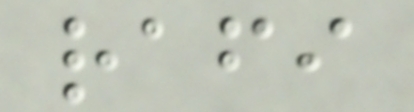rafi
